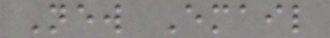New Email
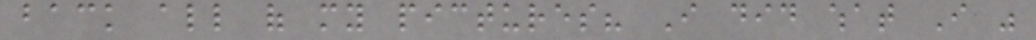back all of my pictures? I did what I was
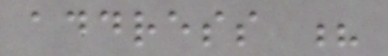address ?
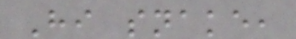Hi snake,
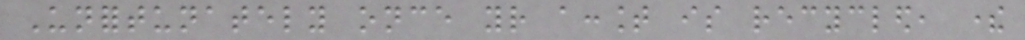Unfortunately once your account is recycled, there
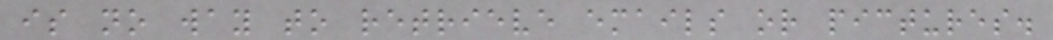is no way to retrieve emails or pictures.
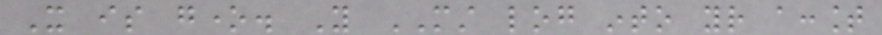It is gone. You MUST log into your account
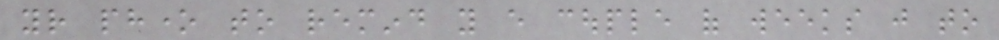your phone to remind you every couple of weeks just to
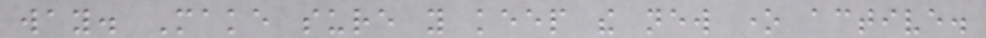way. Make sure you keep the new one active.
